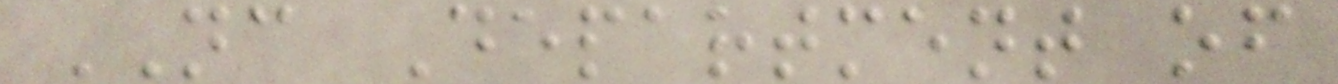NC Department of
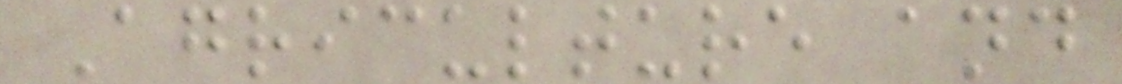Agriculture and
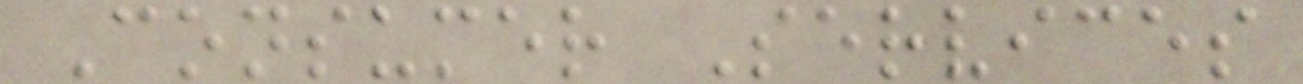Consumer Services
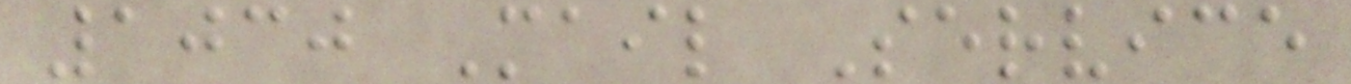1030 Mail Service
